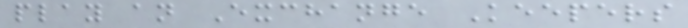play an Exchange Keepers
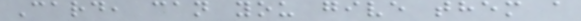Card, can you give them a
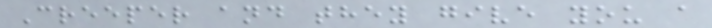Creeper and they give you a
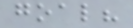goal?
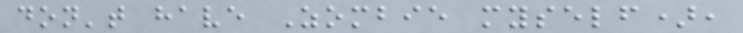don't have Zombie myself),
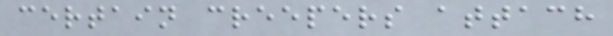certain creepers attach
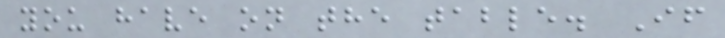you have on the table. If
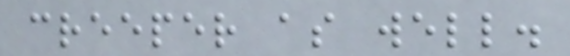creeper as well.
